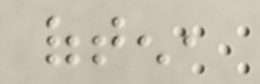often,
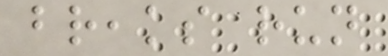breaks run
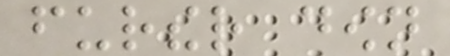further down
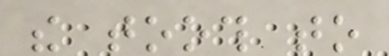the tooth to
